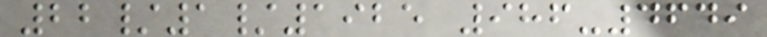22/1/1925 986-4649
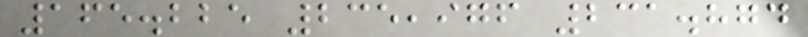165.225 235,976 231.874
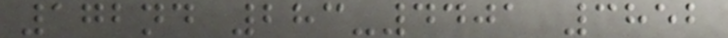172nd 283-4401 3852
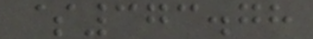$373.78
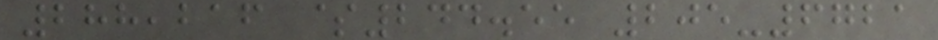288,216 $244.55 205-6721
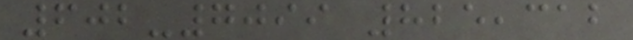602-7099 825,312
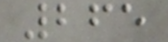265
